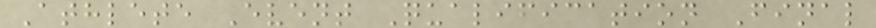Athlete Event Qualification Final
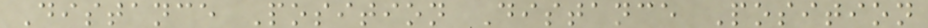Distance Position Distance Position
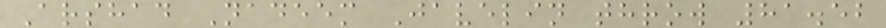Arshad Nadeem Javelin throw 81.52
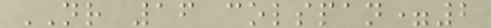NR 16 colspan=2
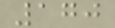170
